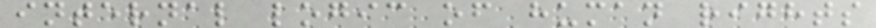internal logic of human rights
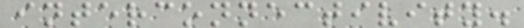interconnectivity.
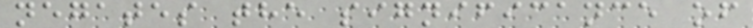negates the significance of
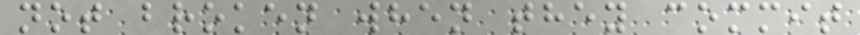not broken when they commit
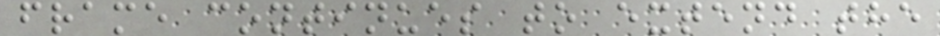frame continues to extend the
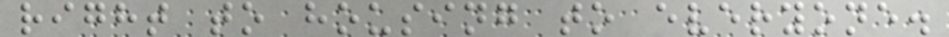right to housing to everyone.
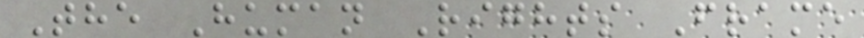The Human Rights Frame
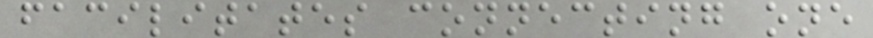facilitates connecting one
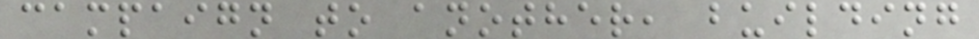campaign to another, building
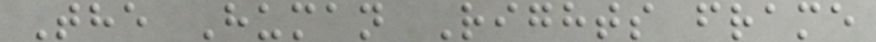The Human Rights frame
